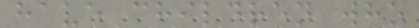have children who
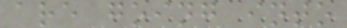are going into
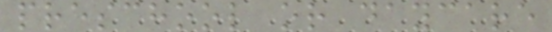preschool or daycare
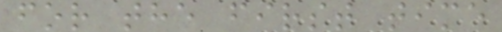for the first time
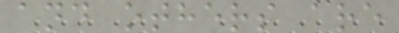and others are
